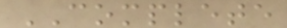COMPLETE
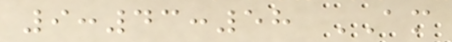9:43:58 AM
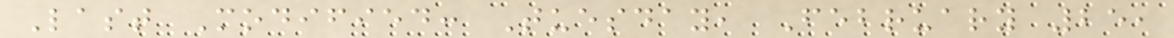Last Modified: Tuesday, February 25,
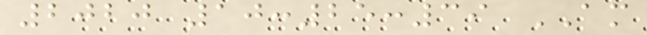2020 10:25:39 AM
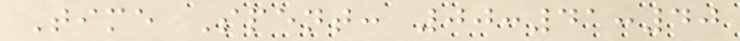Time Spent: 00:41:40
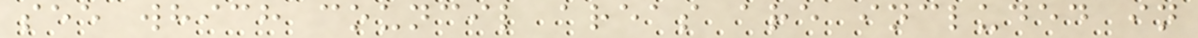see which council areas are included in
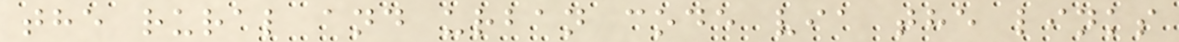the rural and urban code via the links
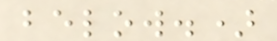below.)
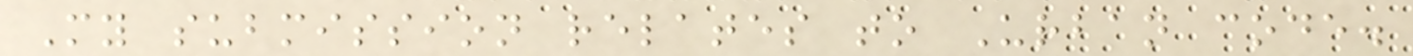My submission relates to Urban code.
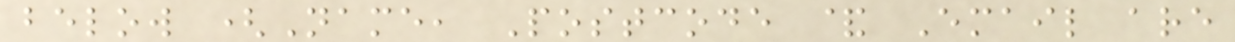below (Name, Postcode & Email are
